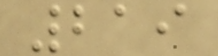219
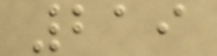219
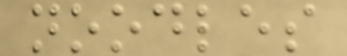noodles
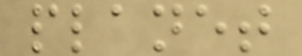planet
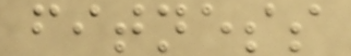fitness
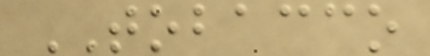TOBACCO
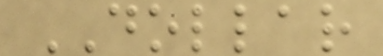DOLLAR
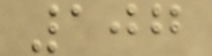107
